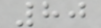80
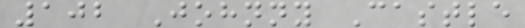102 Johnny Castle
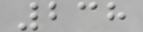238
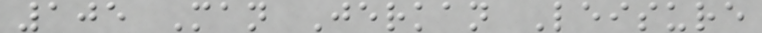105 Man Jerkan Leisure
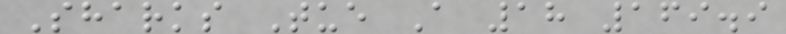Sharks Tue A 18 169.9
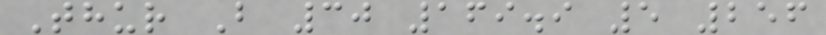Thur B 30 169.9 5 256
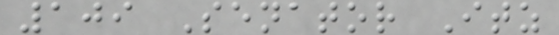109 Senator Itz
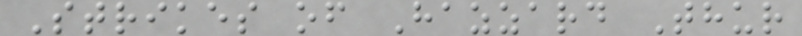Strikes of Hazzard Thur
